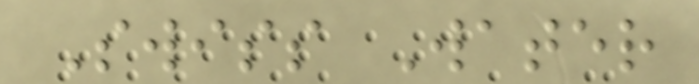Swiss Water
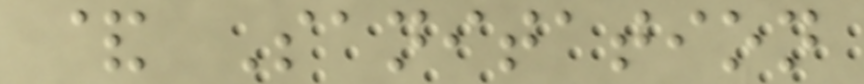& Sanitation
